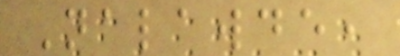Nalawde,
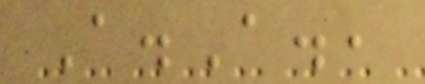A.A.,
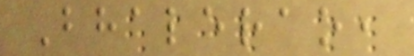Bhalerao,
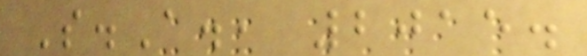S.A., 2015.
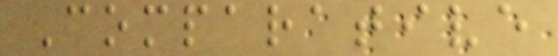Comparative
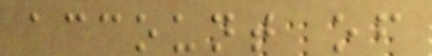account of
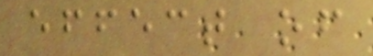effect of
